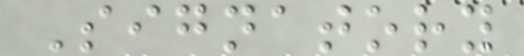Signatory
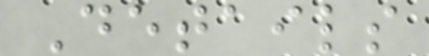Details
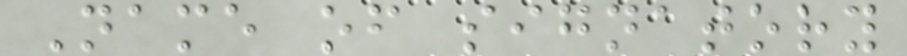Name of signatory
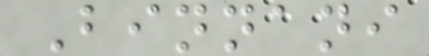Binnani
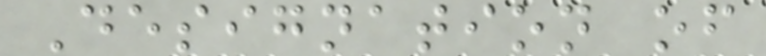Designation of
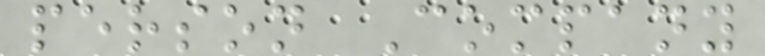person Company
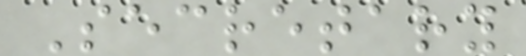Secretary
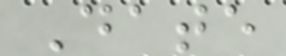Date
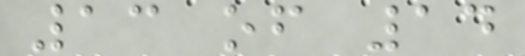13 of 14
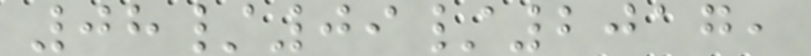08/09/2017,
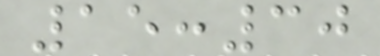15:30
